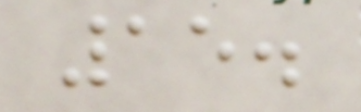15.
